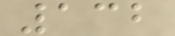132
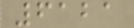6121
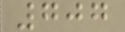707
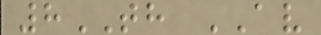8TH AV
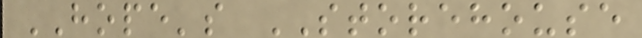HOPE's STOREHOUSE
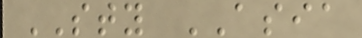STY ASIA
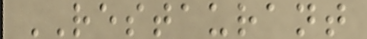RESTAURANT
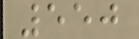550
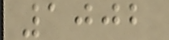1002
